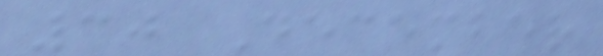30 December
